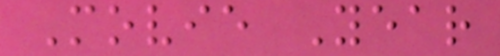Movie Year
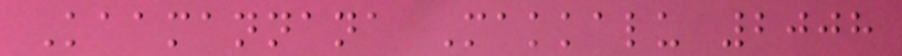Kaamannana Makkalu 2008
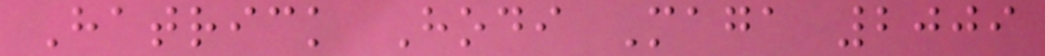Hatrick Hodi Maga 2009
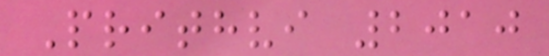Prithvi 2010
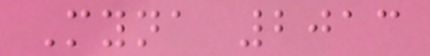Myna 2013
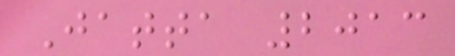Jatta 2013
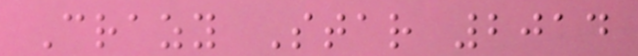Crazy Star 2014
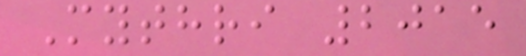Mythri 2015
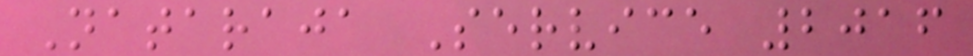Nataraja Service 2016
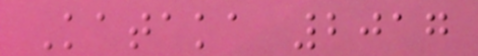Kataka 2017
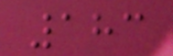183
